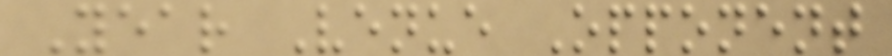Year Venue Opponent
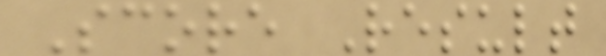Score Result
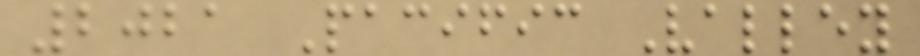2021 Pacific Valley
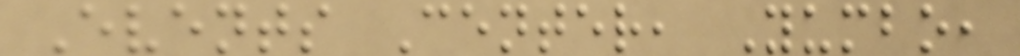Events Center, Yumbo,
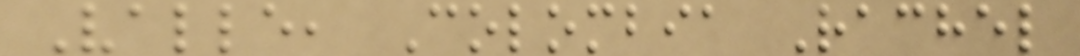Valle, Colombia Rachel
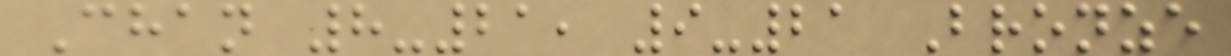Chan 8-21, 9-21 Bronze
